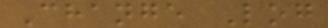Change Log
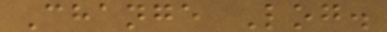Change Log.
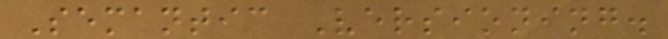Semantic Versioning.
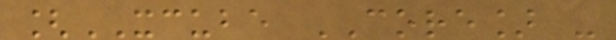[XCUBE CORE] -
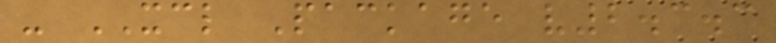- XCL Package v2.3.3
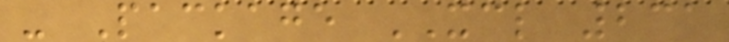- Package XCL 231
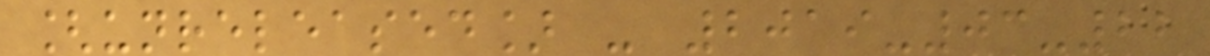[unreleased] - 2019-03-22
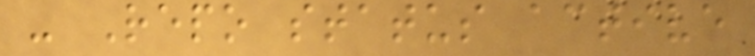- Repo status active
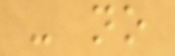- no
